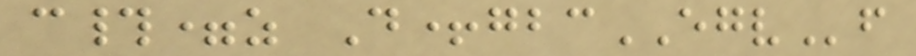c#=z D+gbcEGVf
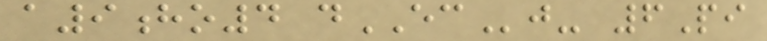a9ho4 dECj- 6Pi
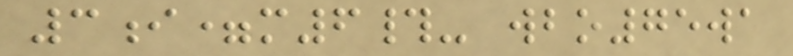3i=m6#- wbo75wa
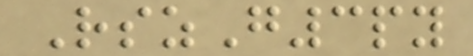RszG3py
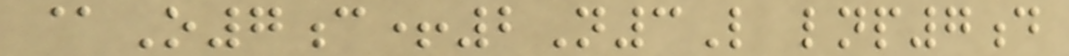@O7c+2N3L lnp7d
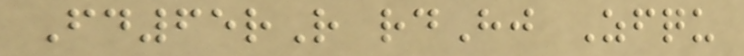Fd65rR rdHj Zfqu
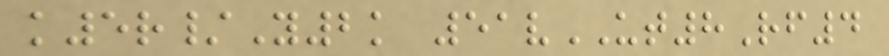k5r/Y2k 51vUT8Rf4
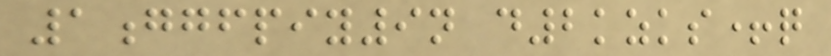1ggfpiy9n d2kzks+q
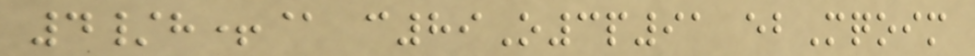4/h+@ c89O3p91 ebMqoim
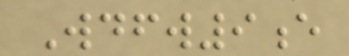Wdfw9e
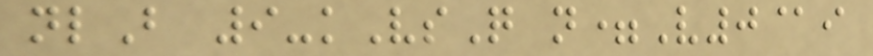nlB 9-kVsQ n=V0@i
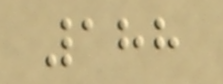188
